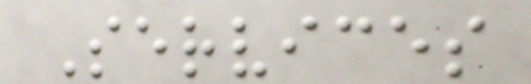Services
